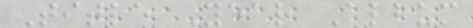Title Year Album
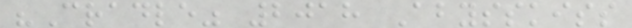"Cradle" 2018 Abysskiss
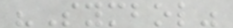"Symbol"
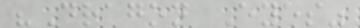"Dragon Eyes"
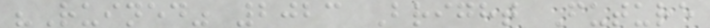"Ruined" 2023 Bright Future
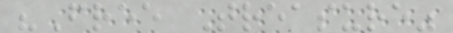"Free Treasure"
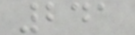241
